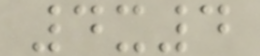4x4
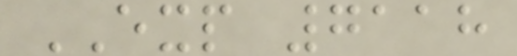EXP 7118
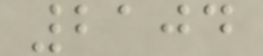2104
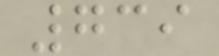739
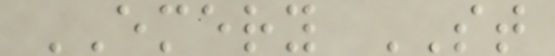EMERY ST
